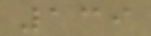139
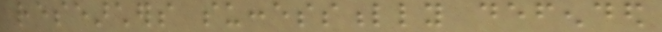researchers successfully defended
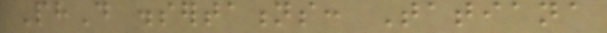PhD dissertations: Tatiana
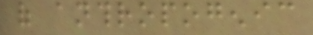of anthropogenic
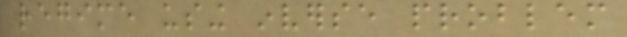regime using inverse problem
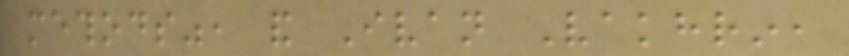methods", and Ivan Vakhrin,
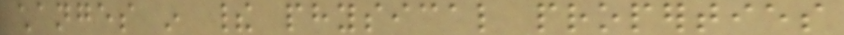changes in their physical properties
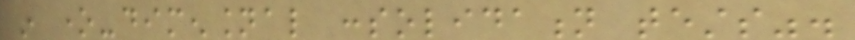in one-dimensional consolidation tests".
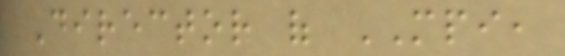Director of MPI,
